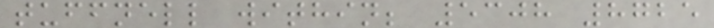tuffnell within; 5308 8725
